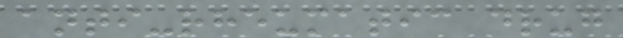anti-rheumatic drug
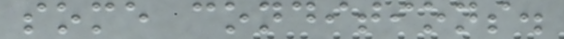some conditions.
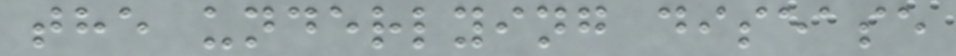the underlying disease
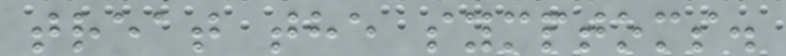treat the symptoms.
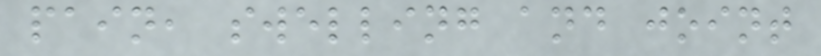pain, swelling and joint
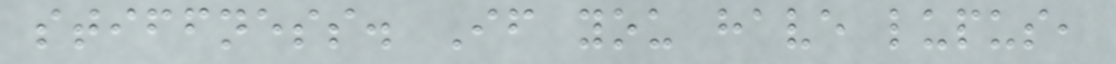stiffness. If you have lupus,
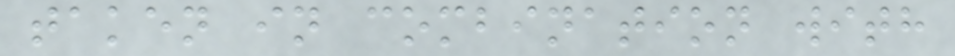taken in combination with
